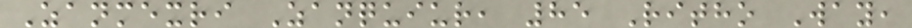Zanmexri Zanquiur, 85 Ritho Way,
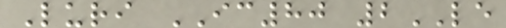Luri IC80 2LE
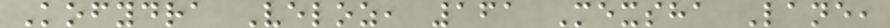Kofydra Veloz, 161 Mexsha Lane,
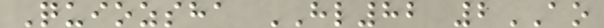Quiozsha HL82 2AO
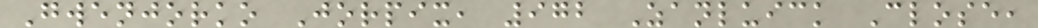Gwenjorko Jorpix, 972 Zanluick Close,
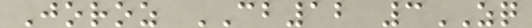Joroz CB12 3ZQ
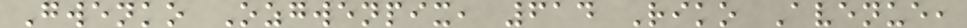Gwenko Ozgwenpix, 614 Riko Avenue,
